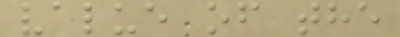value of the
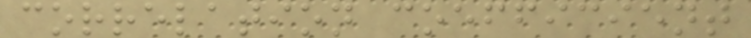correlation coefficient
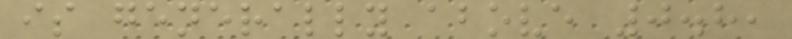is generally above 0.8,
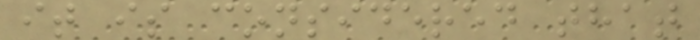it is considered that
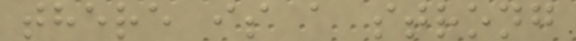there is a strong
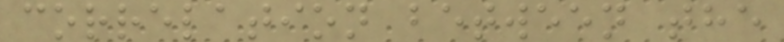correlation between the
